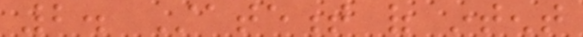2. Statement of intent
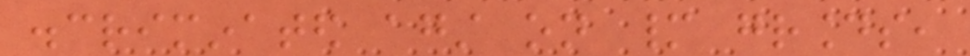discriminated against on many grounds,
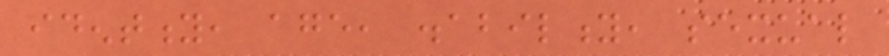identity, age, disability, sexual
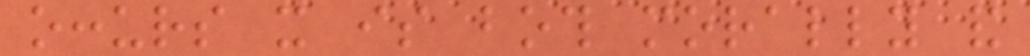occurs it is both morally and
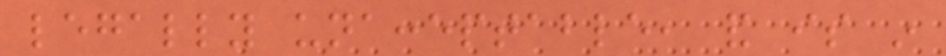legally unacceptable, and is in
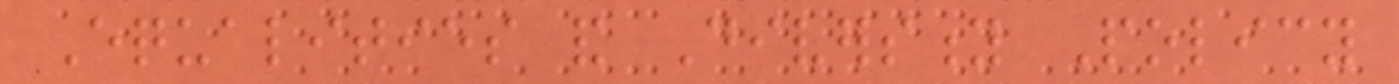Equalities and Diversity Policy
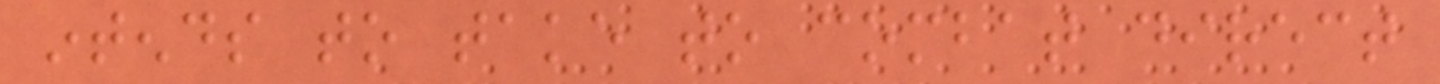intends to take to combat direct
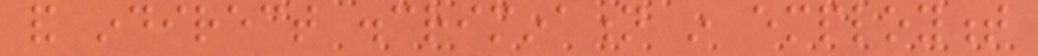and indirect discrimination in employment
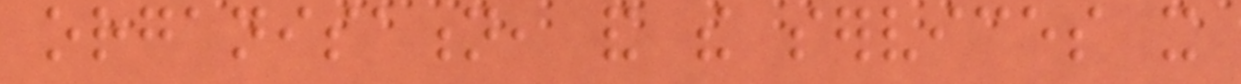organisation, and the services it
